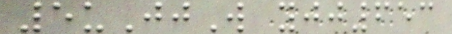5uJjW yjj653
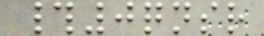#0qnsr
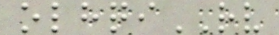olhqiRV
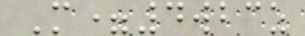M=4wbcz
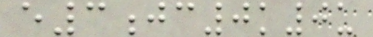e3jc0k0u
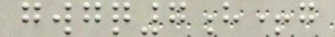gwgq7h+g
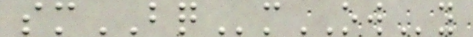smBQmOWy
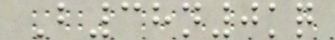B38n0kq
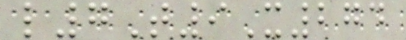l7T9X274
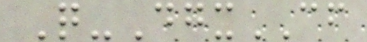Q-DgxCF
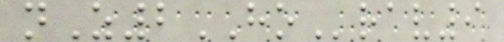nZ2HOrav9
